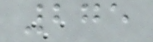275
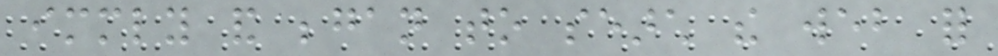immediately and began to search the web for
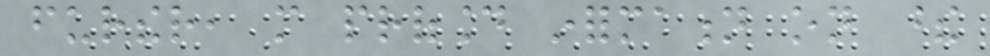further, more profound information on these
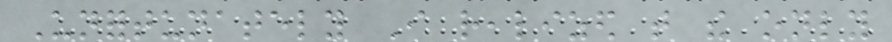Unfortunately I realized that the only
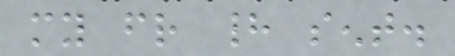my friend had sent.
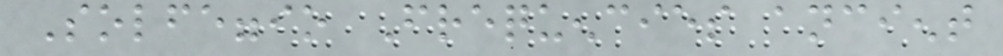Solfeggio Frequencies ancient
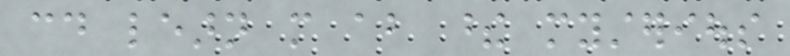could learn more about these mysterious
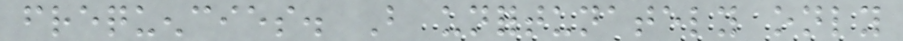frequencies. But unfortunately only
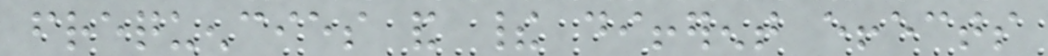frequencies and their different effects
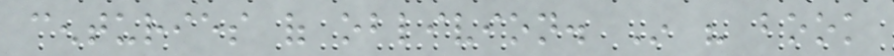centuries of oblivion. In his book
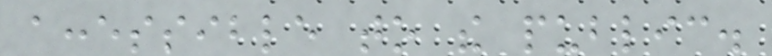accessible to the public.
